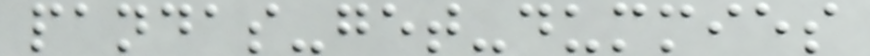pandas-get-dummies
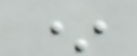*
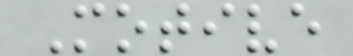Motive
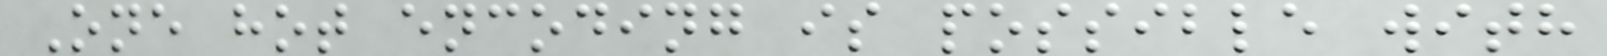One hot encoding is possible with
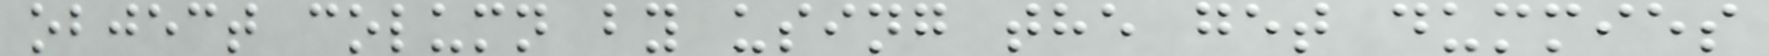object column by using the get dummies
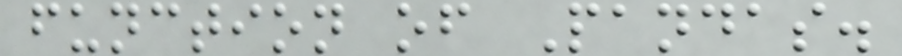function of Pandas.
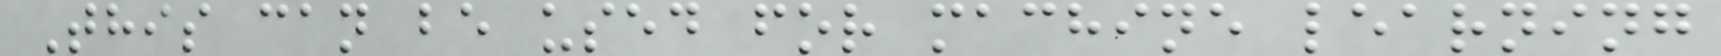This can be used for machine learning
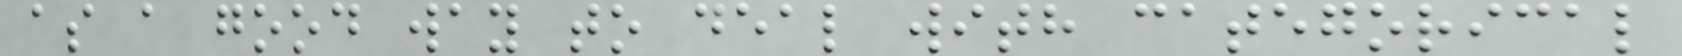as a good way to deal with categorical
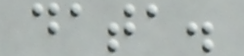data.
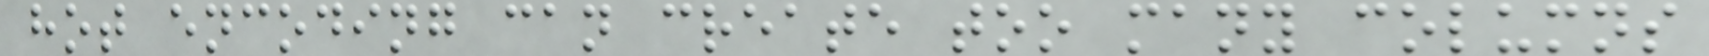hot encoding can create too many columns
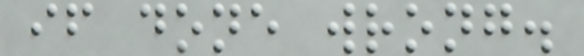if done wrong.
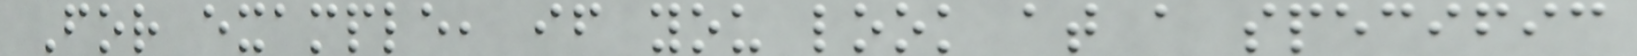For example, if you look at a specific
